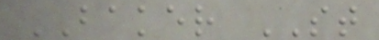BAKER ST
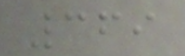369
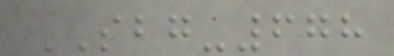SBG-678
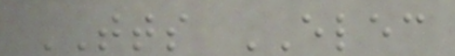TTS ELEC
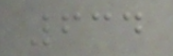634
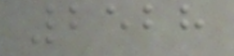2528
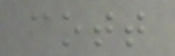cott
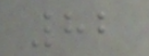82
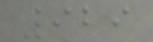929
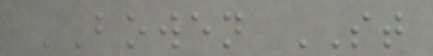BOWEN ST
